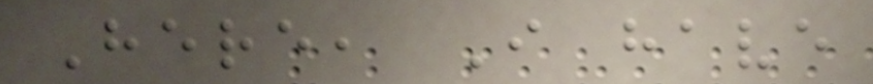Here, I have
